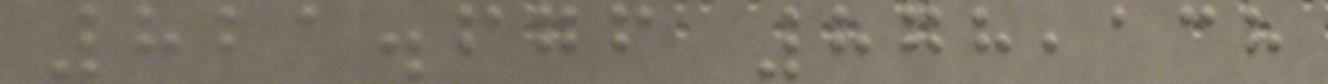821.676 878,138
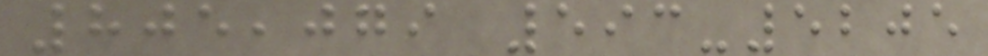805,079 593-5205
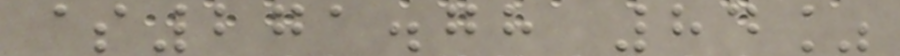$271.78 84%
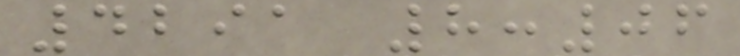4291 8:06
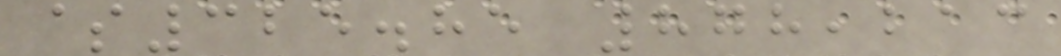$325.85 878,213
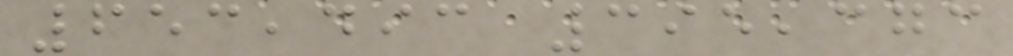653,493 395,373
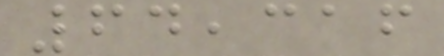64,316
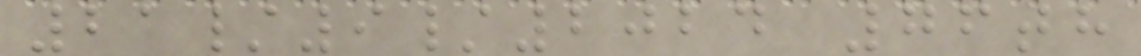21/9/2024 76th
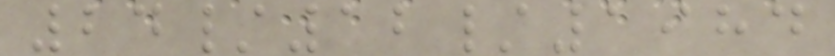24/12/1984
